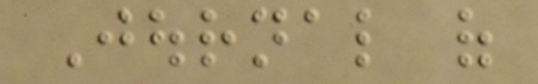Journal of
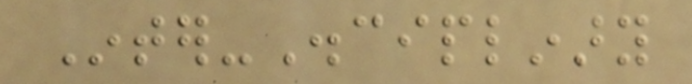Inter-Disciplinary
